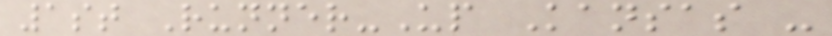1st Runner-Up Kansas -
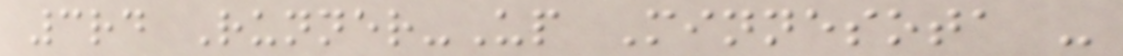3rd Runner-Up Minnesota -
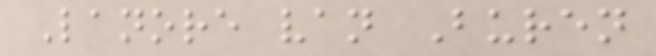Lanore van Buren
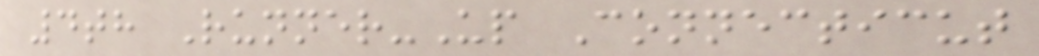4th Runner-Up Connecticut
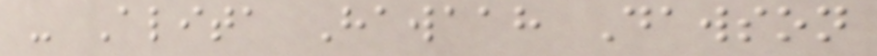- Alita Hawaah Dawson
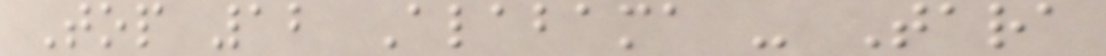Top 12 Alabama - Tara
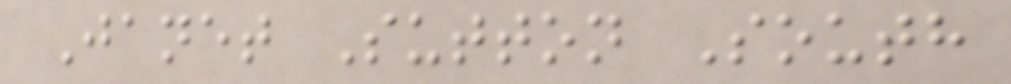Janet Sutton South
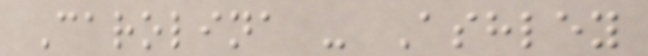Carolina - Ashley
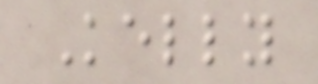Kelly
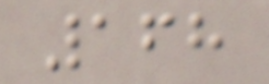168
